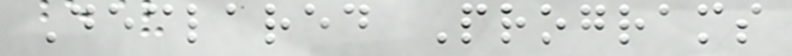Declared Programs
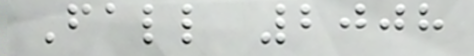Fall 2008
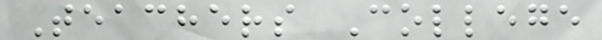Teachers College
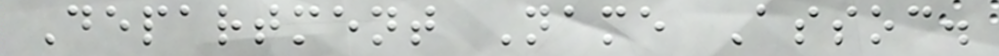Department Name Assoc.
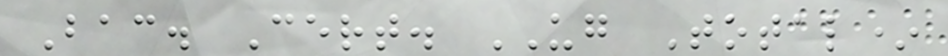Bac. Cert. UG Total*
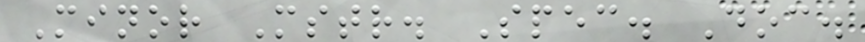Minor Mstr. Spec. Doc.
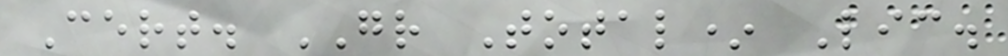Cert. GR Total* Lic.
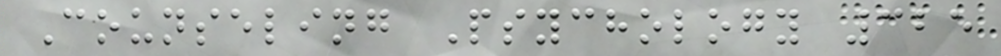Counseling Psychology 325
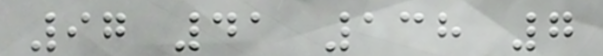97 41 138 7
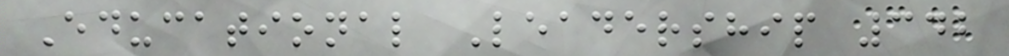Educational Leadership 342
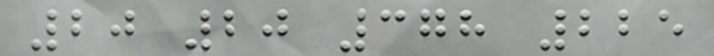20 20 378 225
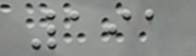191
